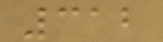312
